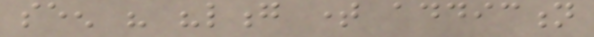seen his "long time addiction
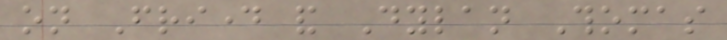on Friday and Dylan Thomas
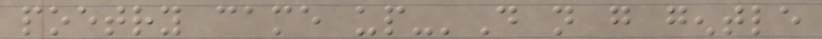poetry came up-'Do not go gentle
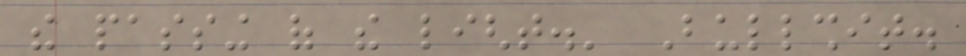the passing of the light.' Bullshit.
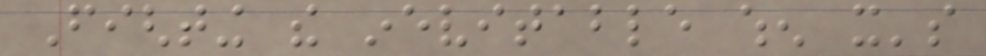Fighting the inevitable when it's
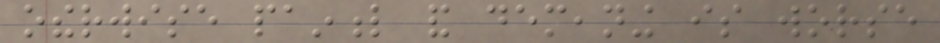otherwise painful and demeaning is worse
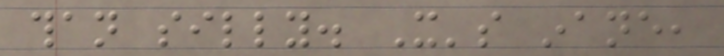than silly. It's inane,
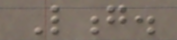Long.
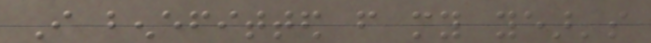I benefitted from my year's
